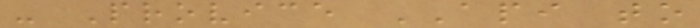- Provice API to
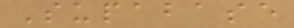Supabase
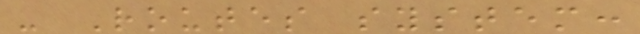- Routes system:
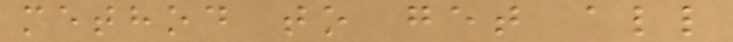method to get all
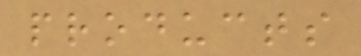products
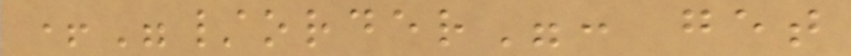+"/order": get
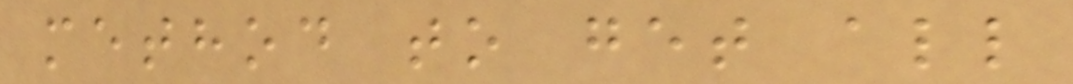method to get all
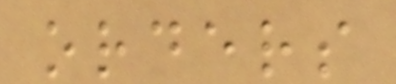orders
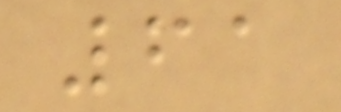61
